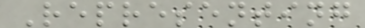Representing
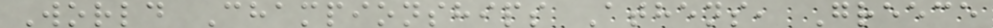World Championships Athens, Greece
